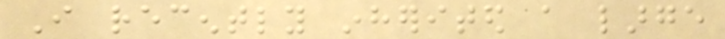I recently inherited a large
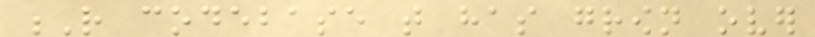R codebase that has grown over
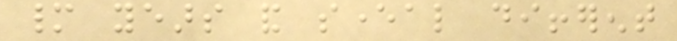many years and several different
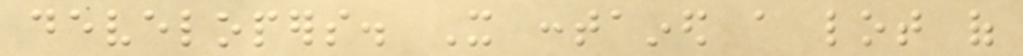developers. It contained a lot of
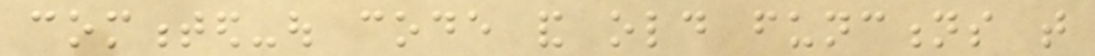commented-out code and old functions that
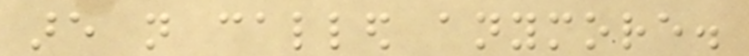are not called anymore.
